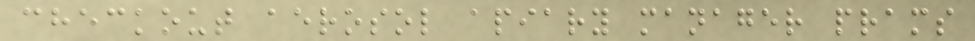checkout aerosol apiary manager prams
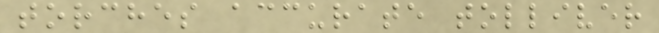torches accurate tolliver
